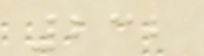232
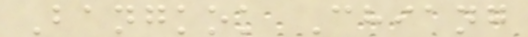Bangkok Chiang
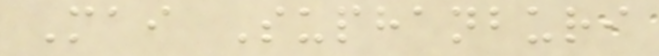Mai Suphanburi
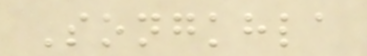Songkhla
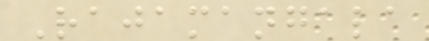Rajamangala
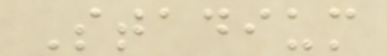Stadium
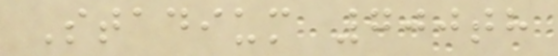Stadium 700th
